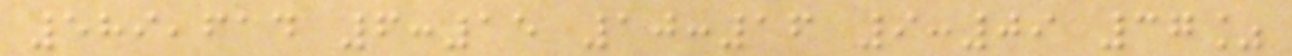589,614 6:15 10:16 9:09 37%
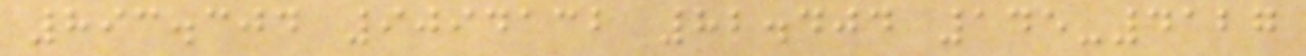893.304 9094132 82.404 145-4127
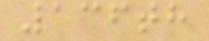136th
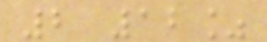2 12%
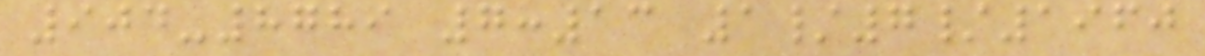904-8789 7:13 1/7/1960
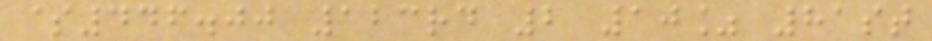$446.00 123rd 2 10% 81st
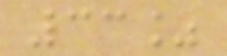33%
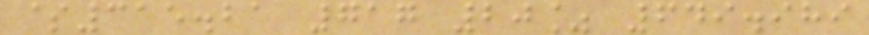$315.21 717 20% 649.989
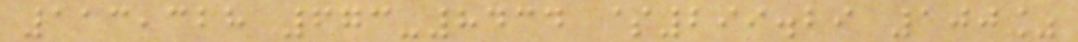113,328 673-8434 $299.29 100%
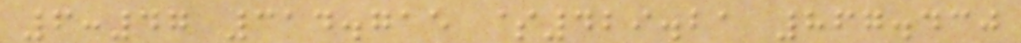6:47 314.715 $429.21 867.430
